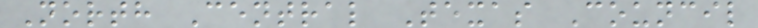North Central Texas Council
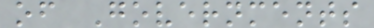of Governments
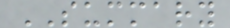SUMMARY
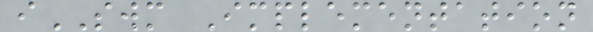iSWM Implementation
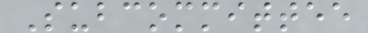Subcommittee
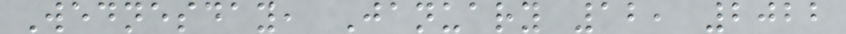Wednesday, January 12, 2022
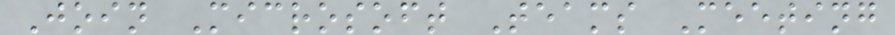Join Microsoft Teams Meeting
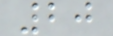20
